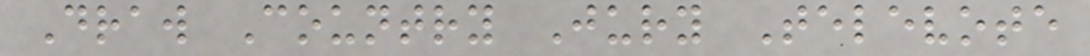Draw Country Jury Televote
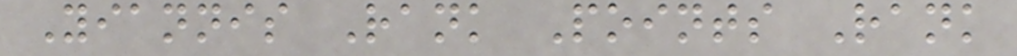Yiannis Rank Points Rank
